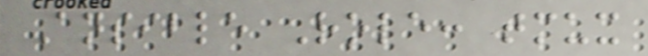Ansible Role: tmux
